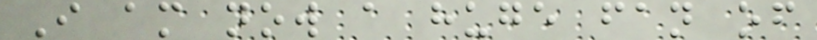I am now a huge fan of
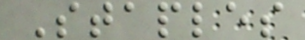Staples
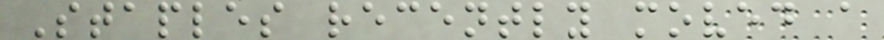Staples recently moved a
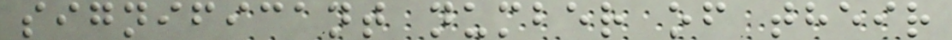significant number of their
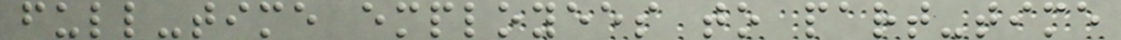full-time employees to part-time
